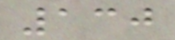130
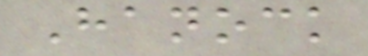Hanock
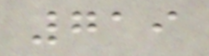719
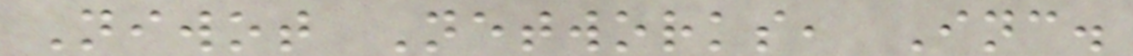Niwot Networks, Inc.
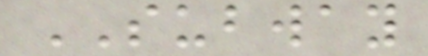SUBWAY
